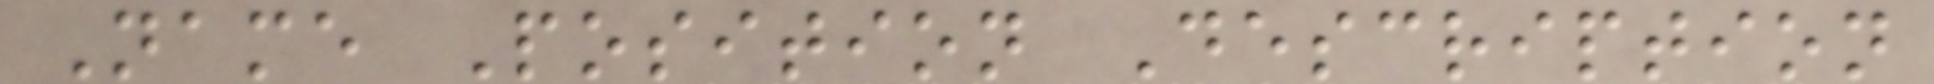Name Position Description
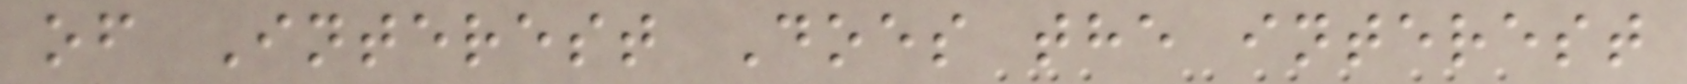of Interest Does the interest
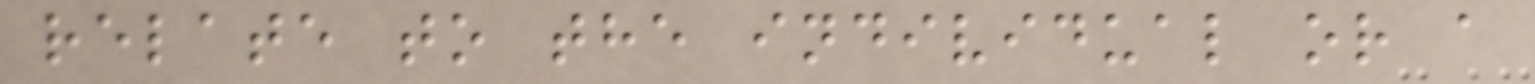relate to the individual or a
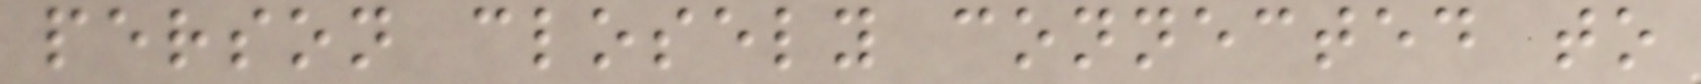person closely connected to
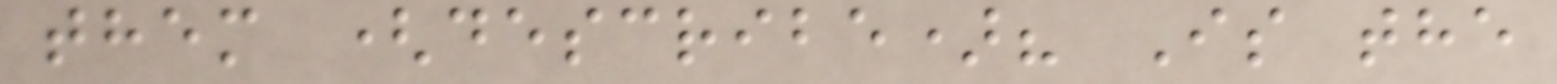them (describe)? Is the
